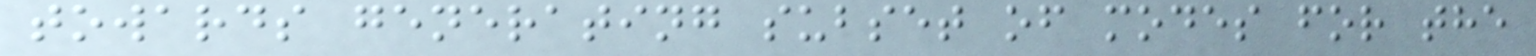towards generating subset of modes for the
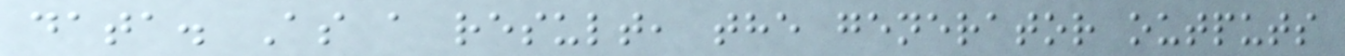data. As a result, the generator outputs
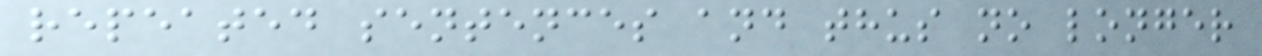repeated sentences and thus no longer
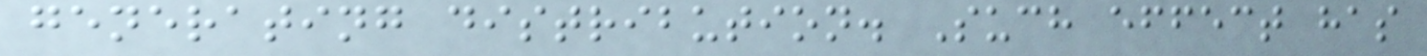generating distribution. Such effect has
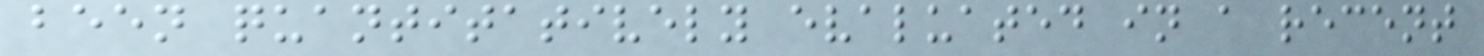been quantitatively evaluated in a recent
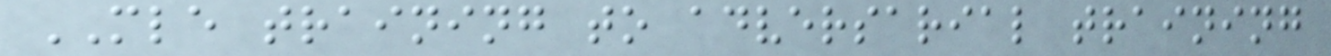MLE training to adversarial training
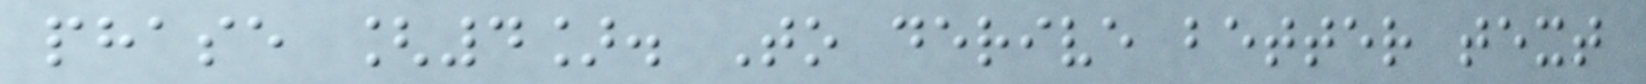phase [4]. To derive better text
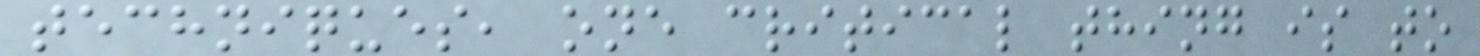techniques, one critical thing is to
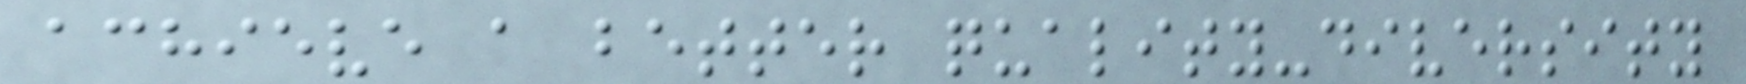achieve a better quality-diversity
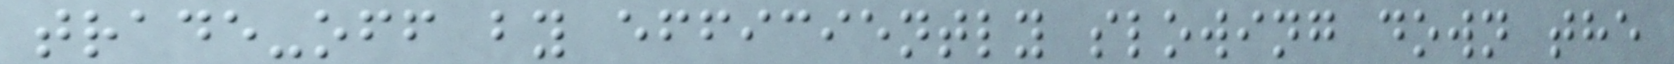trade-off by efficiently slowing down the
